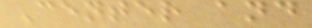Center and
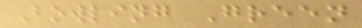Bowling Green
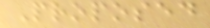Proposed
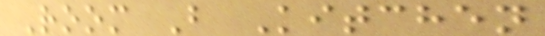Room B Kitchen
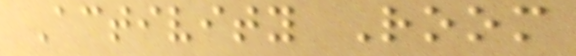Activity Room
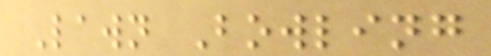Lawn Bowling
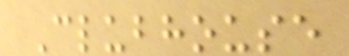Clubhouse
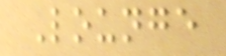Lounge
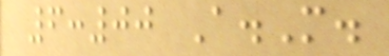6:00 A.M.
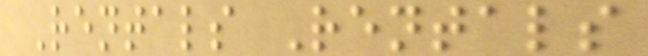Rentals Rentals
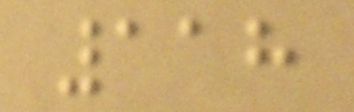118
